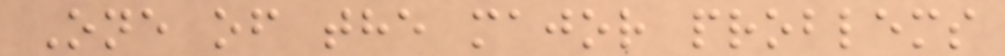One of the major problems
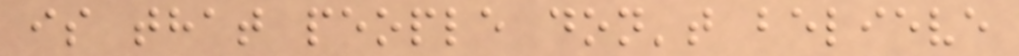is that people don't believe
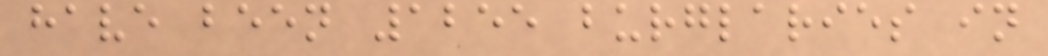have been 1255 burglaries in
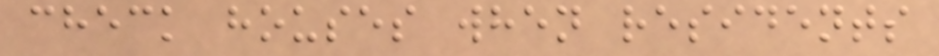check houses when residents
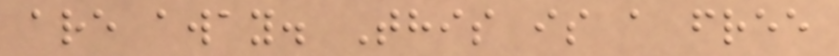are away. This is a free
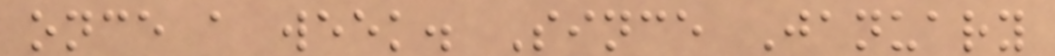once a week. Since January
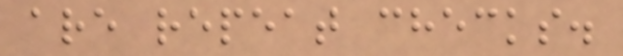are repeat checks.
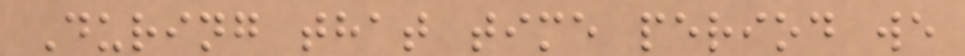During that time period we
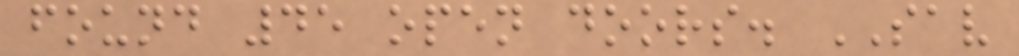found 45 open doors. SAV
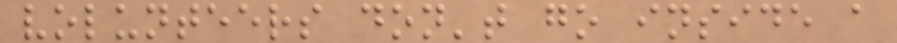volunteers don't go inside a
